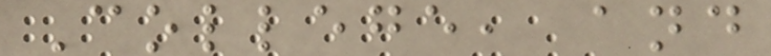College, and
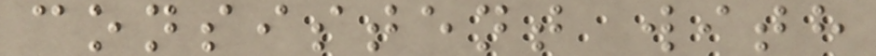consistent with
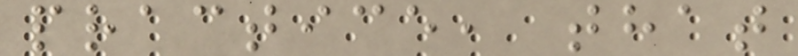practice, that
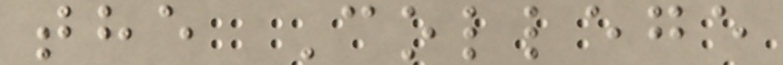the College
